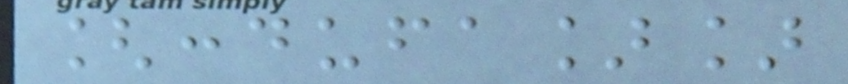[:dufa]]
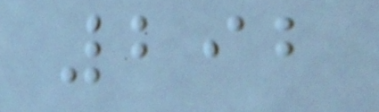292
